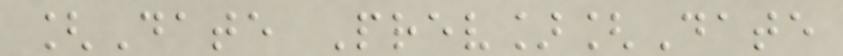[Date Prev][Date
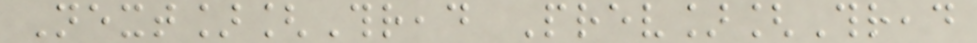Next][Thread Prev][Thread
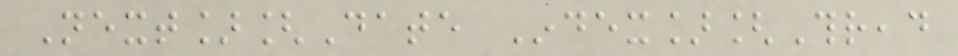Next][Date Index][Thread
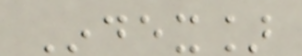Index]
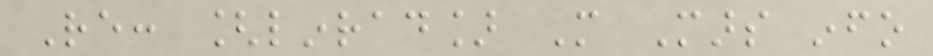Re: [linrad] More Mars info
